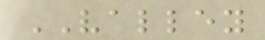VALLEY
